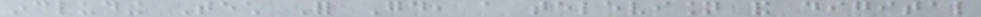including Tech For Good, a television and digital
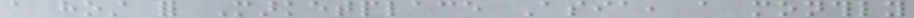a host for Marketplace Asia, a monthly
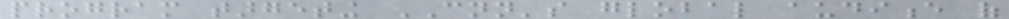program targeting CNN's global audience of
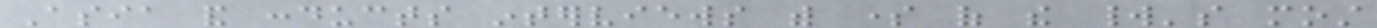Asia and conducts interviews with some of the world's most
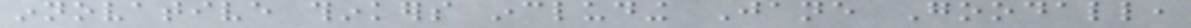innovative thinkers including Jane Goodall,
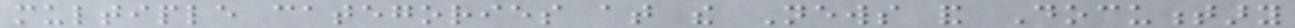multiple categories at the News and Documentary
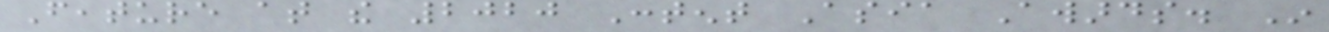Feature at the 2020 Content Asia Awards. In
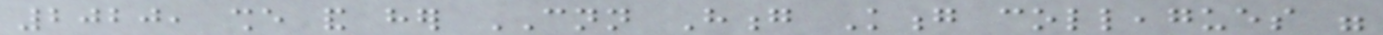2020, she and her CNN Hong Kong colleagues were
